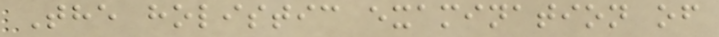The holistic examination of
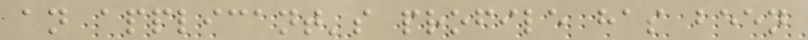an applicant's profile has been
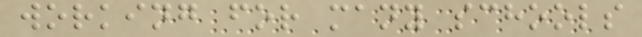working for many schools
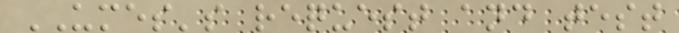UMES's request and test
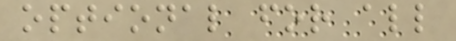optional for all
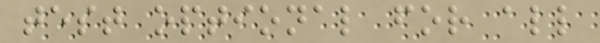test optional for all
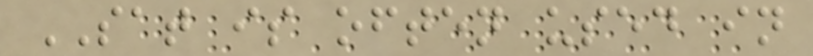SAT is often used in
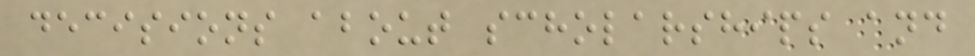decisions about scholarships and
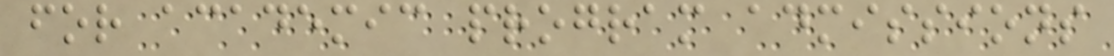for academic program admissions
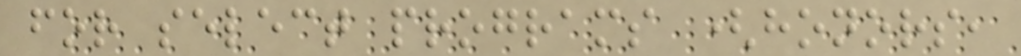for select programs (honors,
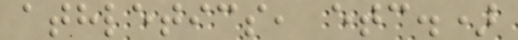athletics, etc.)
